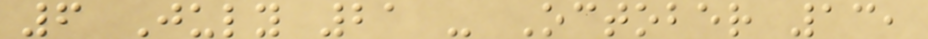6 July 21 - October 13,
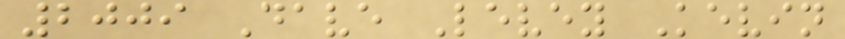2009 Dave Levey Kevin
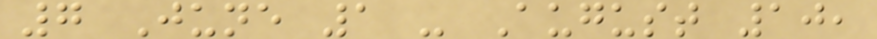7 June 1 - August 10,
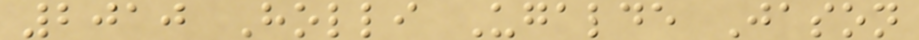2010 Holli Ugalde Jason
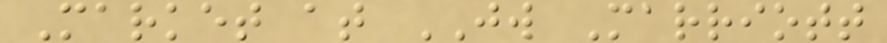Market at JW Marriott
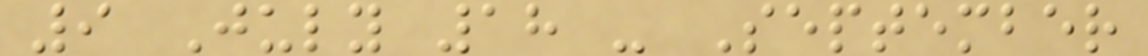9 July 18 - September
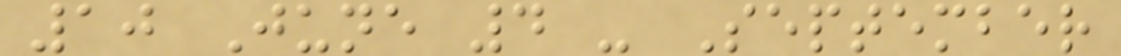10 June 4 - September
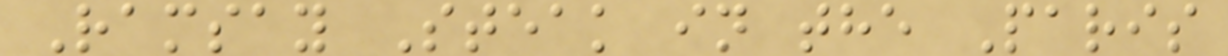Ramsay Steak in the Paris
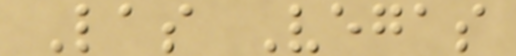Las Vegas
